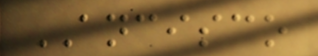ANCISCO
